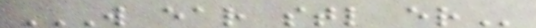W EAR STL ER
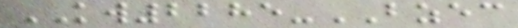KW2285-BZEC
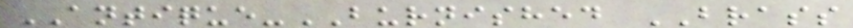ANTIQUE-BURNISHED BRASS
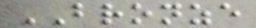BRONZE
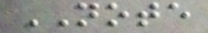NOTE
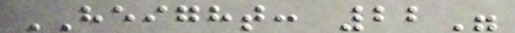HEIGHT: 22"
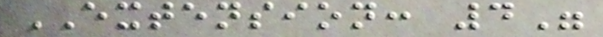EXTENSION: 4"
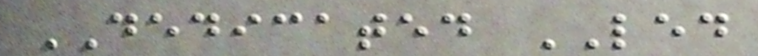DEDICATED LED
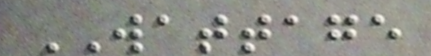WATTAGE
